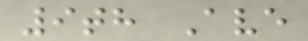9th Ave
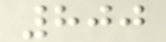800
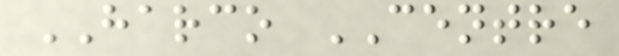HARCO CENTRE
